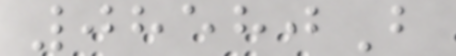08580B
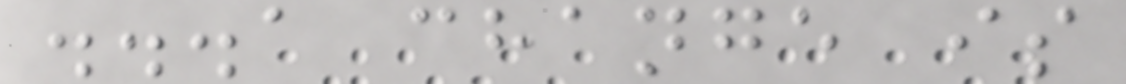...a change is
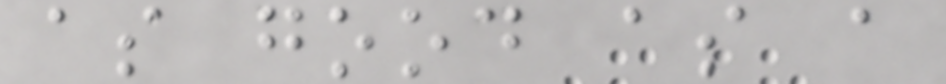as good as a
